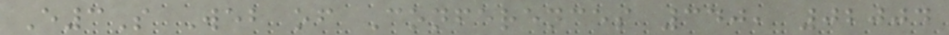E3S Web of Conferences 340, 02004
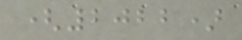(2022)
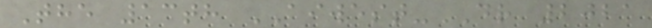The 13th AIWEST-DR 2021
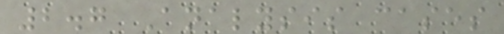2.7 Analysis cases
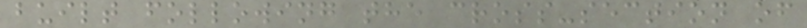built following the cross-section of
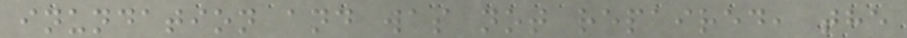inundation and was not repaired, the
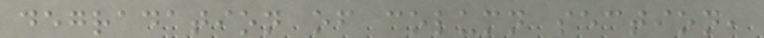degradation of column section,
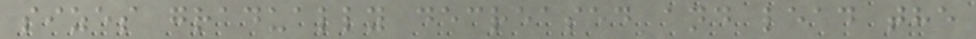sizes gradually decreased and lead the
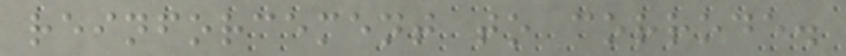reinforcement to corrode.
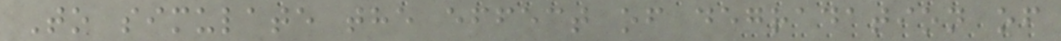To simulate the effect of degradation of
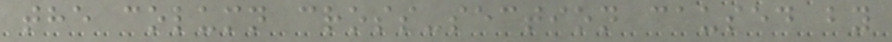the column cross-section caused by
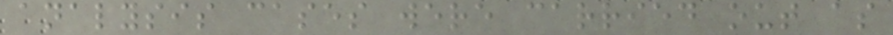analysis cases were carried out as
